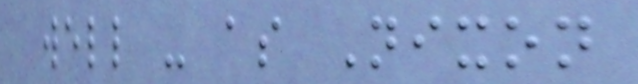well - as Nixon
